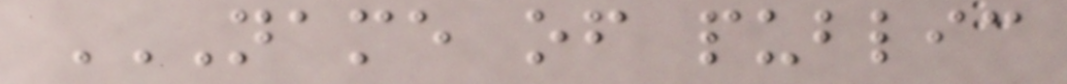NAME OF PUBLIC
